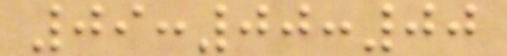09:00:00
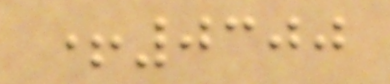+0300
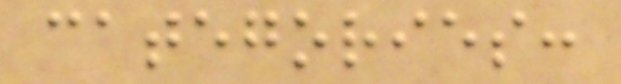categories:
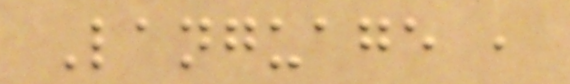Language ,
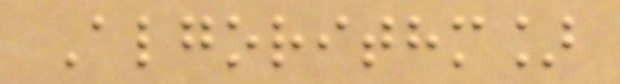Algorithm]
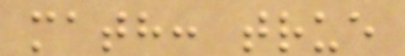math: true
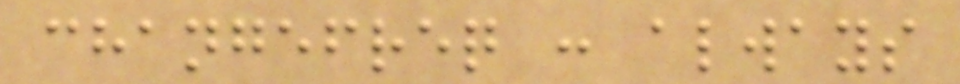changefreq : always
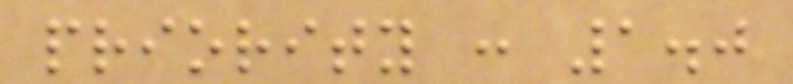priority : 1.0
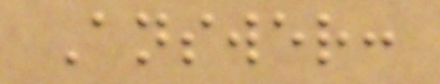Answer:
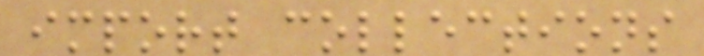import collections
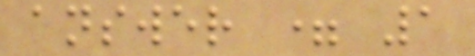answer = 1
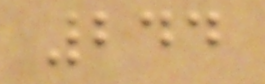244
